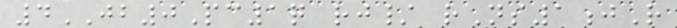4JB0Pc1q rj/ rNs1jR
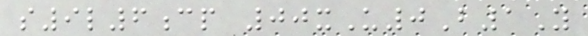s9l6cp 00xU0B1Y
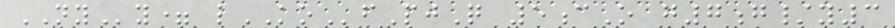NYy= lKOfPjQ 5cO g7g/y3
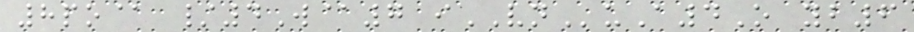8po@ /4W@7 iVNuA4O yb6
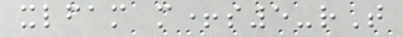xlfam m+s5-rT
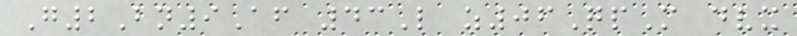G2Bn9Af 43L z06QpM dvx
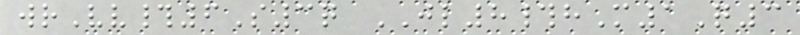wrVv#6S3q JL8#hM1Q3
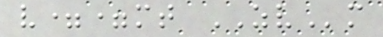v==mt ZVm
